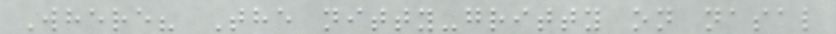Where? The nitty-gritty on nasal
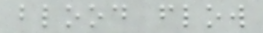blood flow
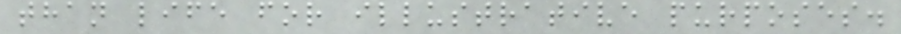than life for illustrative purposes.
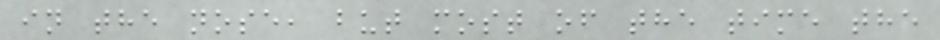in the nose, but most of the time the
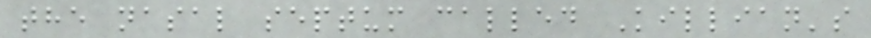the nasal septum called Killian's
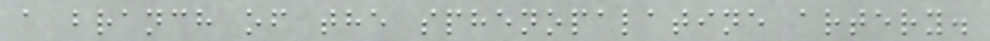a branch of the sphenopalatine artery.
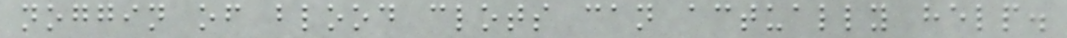noggin of blood clots can actually help.
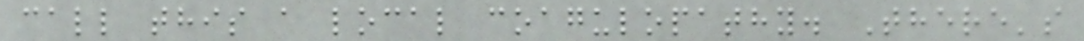call this a local coagulopathy. There's
